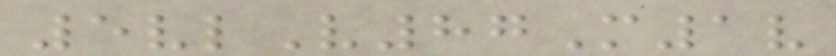5vlV87M1v
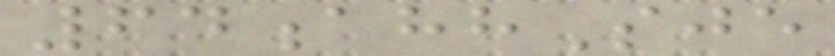64ahhSje
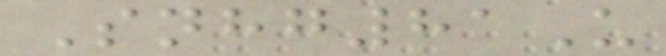Snhg81U
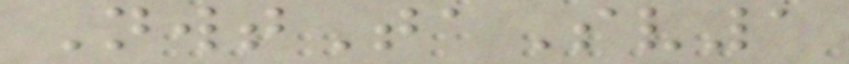NwtTaSv1
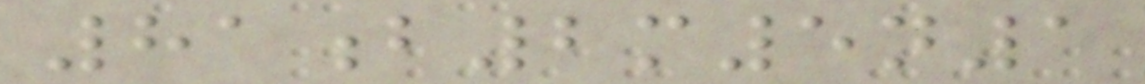81b2m5n1
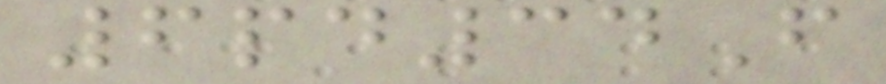6pd34F
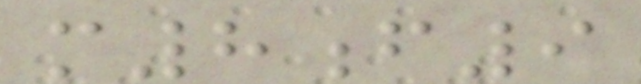m8f9
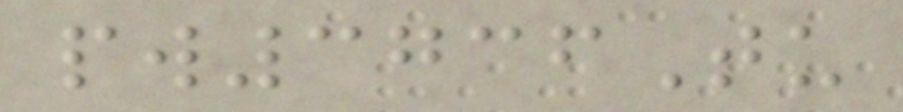pw3736Tu
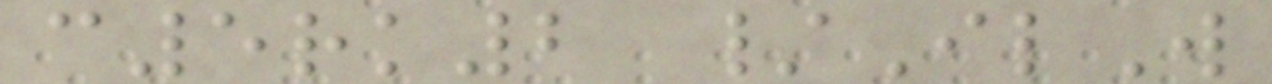c5rk2 /IlW
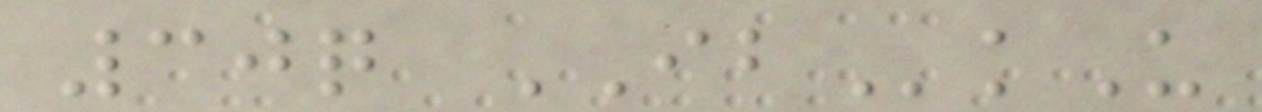30q IBkU
